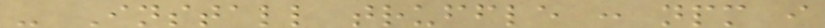- Install truffle : npm i
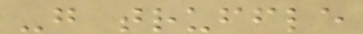-g truffle
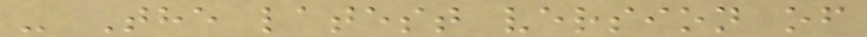- The latest version of
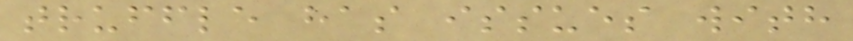truffle has issues with
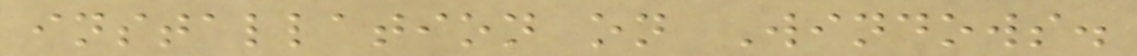installation on Windows.
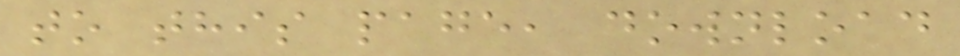to this page, download
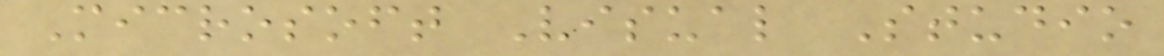Microsoft Visual Studio
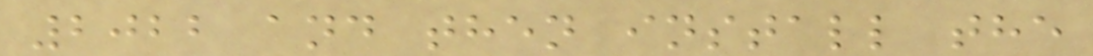2022 and then install the
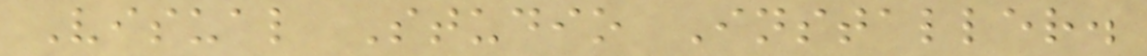Visual Studio Installer.
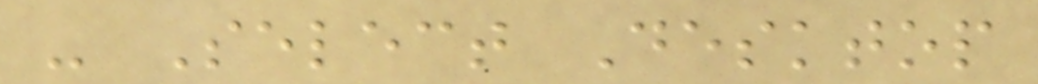- Select Desktop
